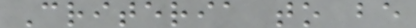Criteria to be
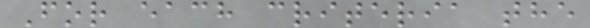For each criteria the
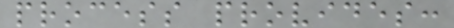process provides:
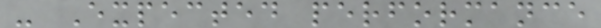- Expected performance
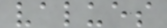values
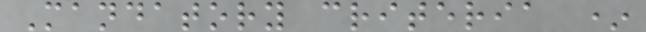Mandatory criteria *
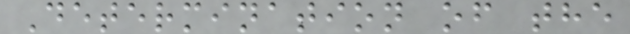Determination of the
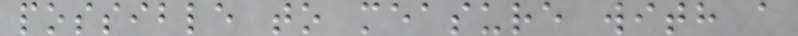possible to measure with a
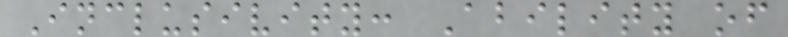Inclusivity: Ability of
